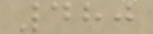480
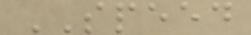SPEED
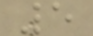5
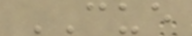CUE
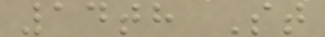14th St
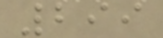299
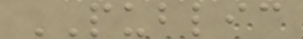PUBLIC
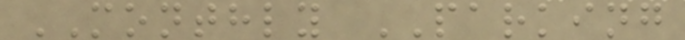MONTHLY PARKING
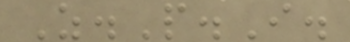Z.P.I.
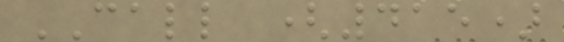CALL (415)
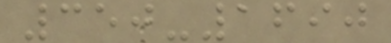350-1690
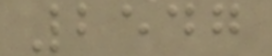2547
